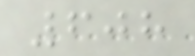608
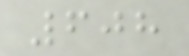608
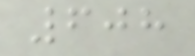608
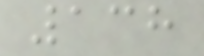138
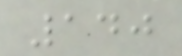140
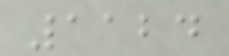1124
